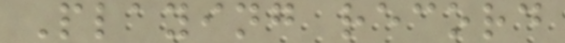Playing record
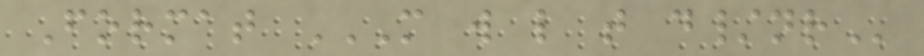Format M W L T D/NR
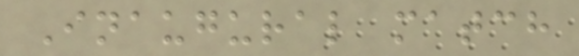Inaugural match
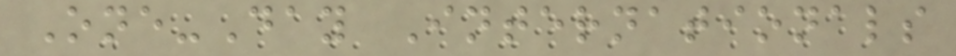One-Day Internationals
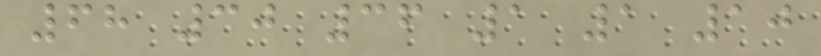68 30 36 1 1 10
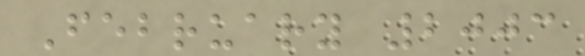February 2003
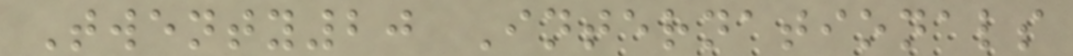Twenty20 Internationals
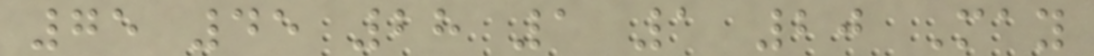75 45 28 1 1 20 May
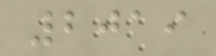2019
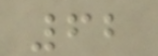62
